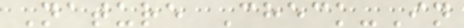Nature Check-In
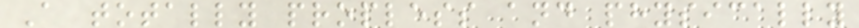A totally propless and physically
